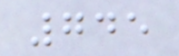745
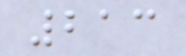213
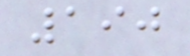190
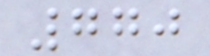770
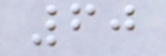60
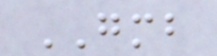GMB
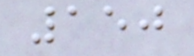150
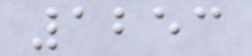1253
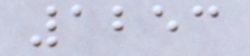1253
